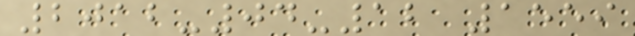2012-04-12 1559
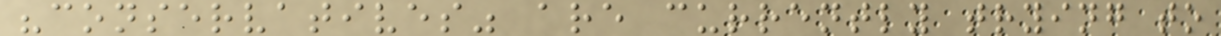"conservatives" are currently trying to
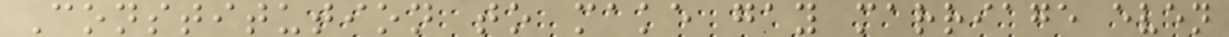Constitution to make gay marriage even
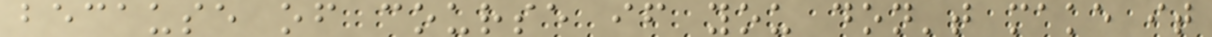because of course if you don't make it
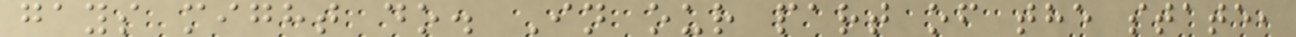gays might do. In our part of the state,
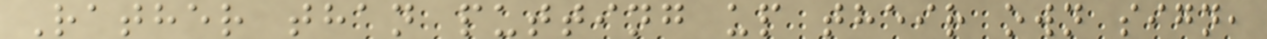Rather than putting up their own sign,
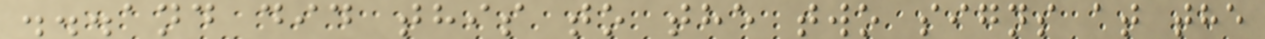...and did this to the two signs at the
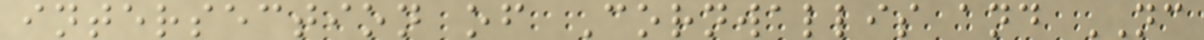intersection of Cornwallis and NC
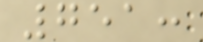751:
